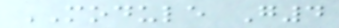MODULE G4
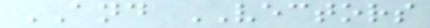AND VECTORS
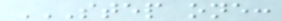STEP ONE:
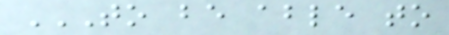TO BE ABLE TO
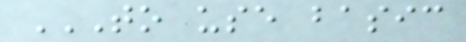TO USE BASIC
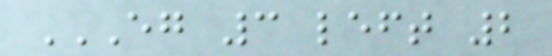EG 3 LEFT 2
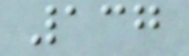137
